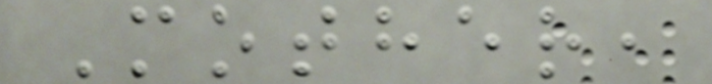Mother,
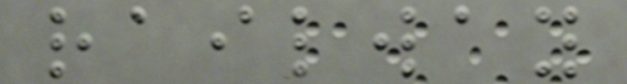railway
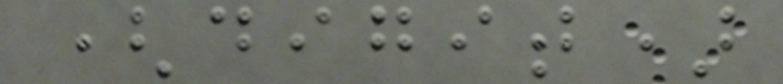(digit)
